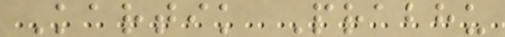Kartik Prabhu
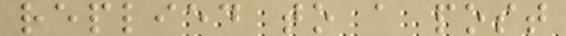replied to a post
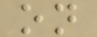on
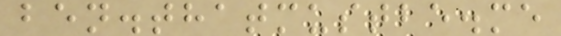ben.thatmustbe.me
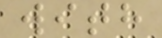with
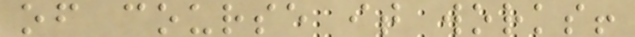of course it works!
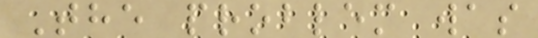The problem was
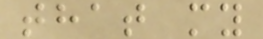that my
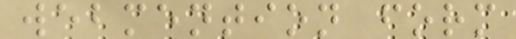webmention form
